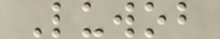Luwob
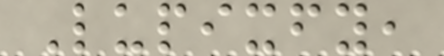Lupixfy,
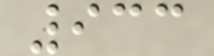933
